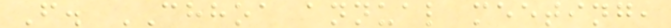F. CHHOA annual meeting,
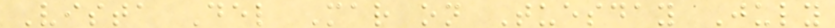Vista Del Mar on Tuesday July
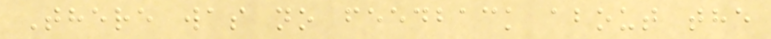There was no feedback about the
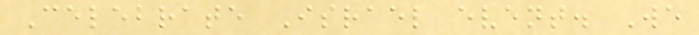Celebrate Israel event. We
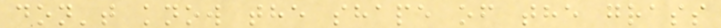don't know the shape of the grass
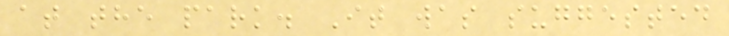at the park. It was suggested
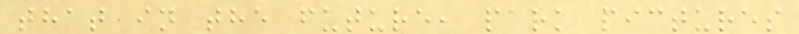that in the future, park pictures
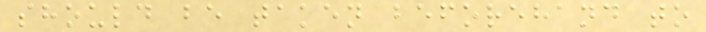should be taken beforehand to
